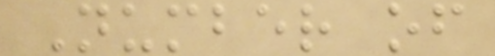Number of
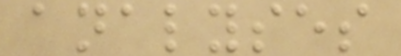analyses
